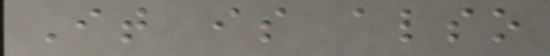It is also
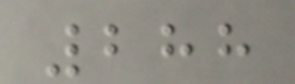288
